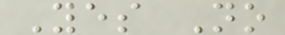Yes No
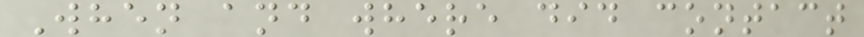When and where did contact
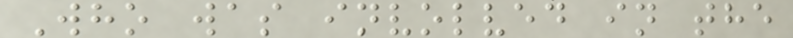Who was involved in the
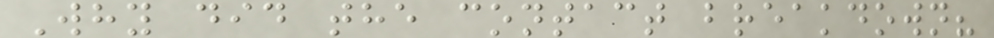Why did the contact breakdown?
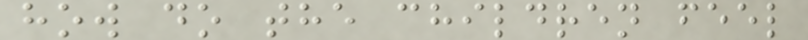how do the children feel
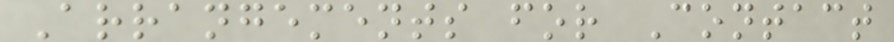Arrangements for Contact
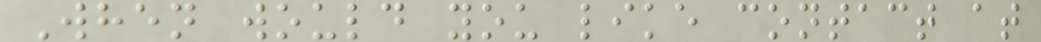When would you like contact at
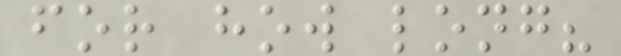for how long?
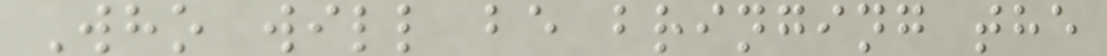Who will be bringing the
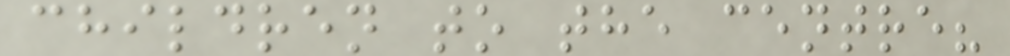children to the centre?
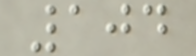104
